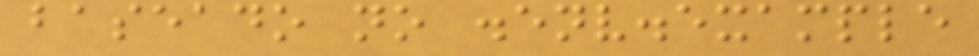baseado no .env.example
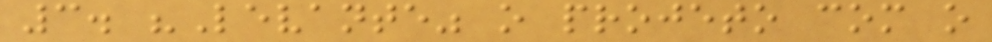3. "Levante" o projeto com o
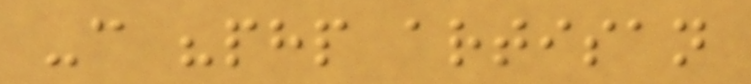-c "php artisan
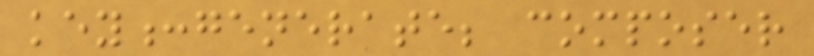key:generate; composer
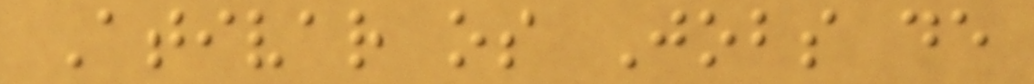Ativar os Jobs de
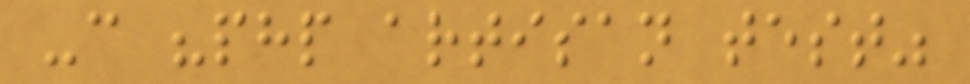-c "php artisan test"
